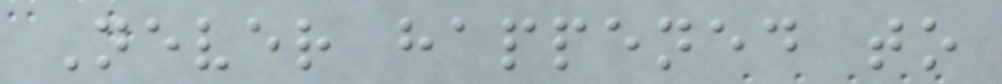Never happened to
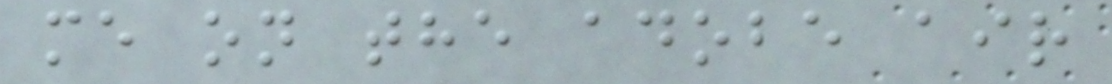me on the adobe air
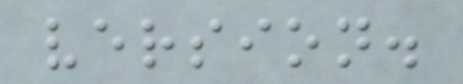version.
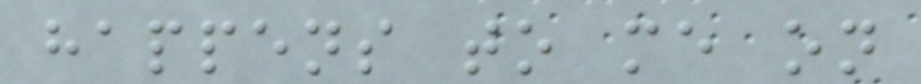happens to me on
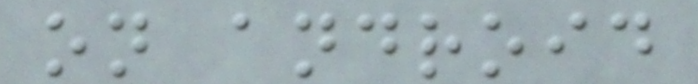on android
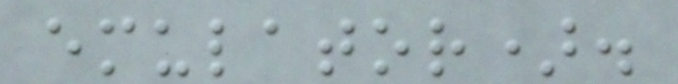emulator).
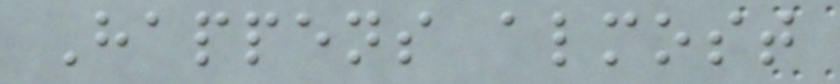Happens almost
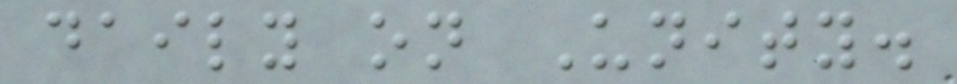daily on Unity.
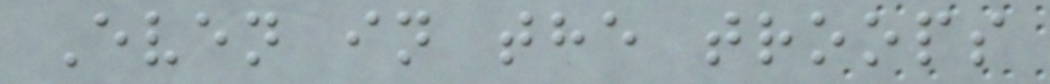Even in the troops
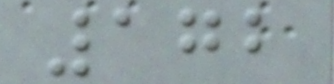172
